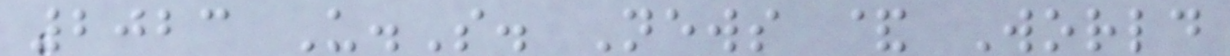2023 U.S. News & World
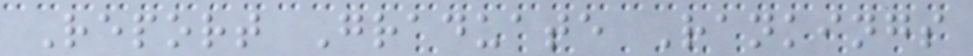Report Graduate Rankings
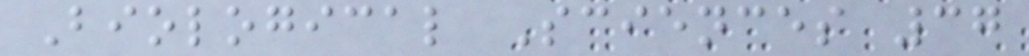Biological Sciences 37
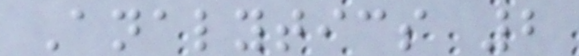Analytics 2
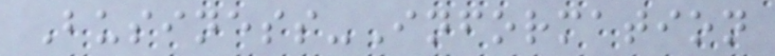Business-Information
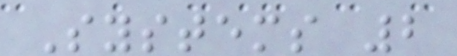Systems 2
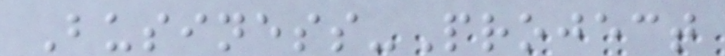Business-Project
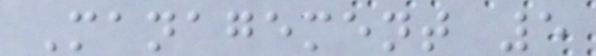Management 5
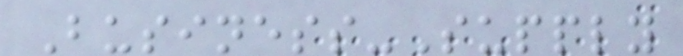Business-Supply
